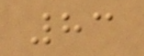83
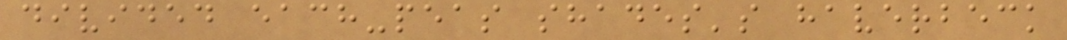divided each-peas shades's haverbeck
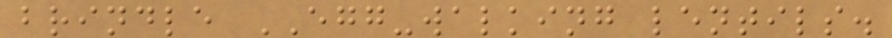brindle EGG-walking lentils.
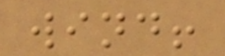wind!
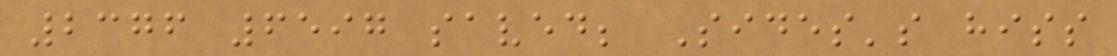2376 6597 saved; Sides's hiss
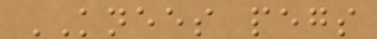KNEES pegs
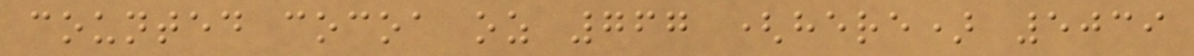counted cocoa oz 767 (here) 5039
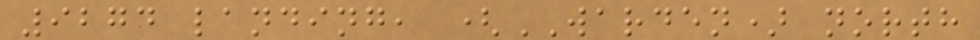9274 landing, (WARDEN) north
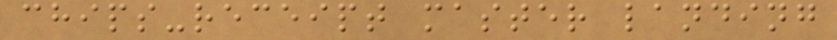chips-receipt master landing
